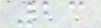23
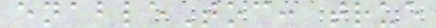enableToc: true
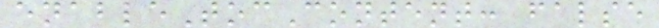enableTocContent: false
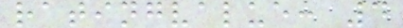ratingvalue: 4
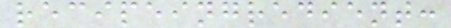recipeingredient:
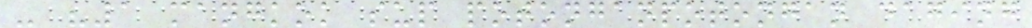- "1 mangkok sup potonganpotongan daging
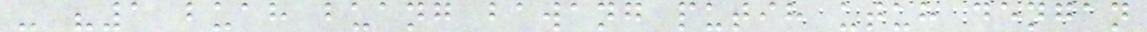- "1 buah buang bawang putih utuh dengan
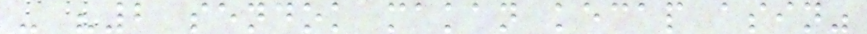- "2 sendok makan kecap asin"
